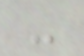-
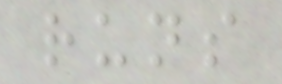runs
